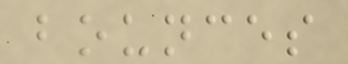bounces
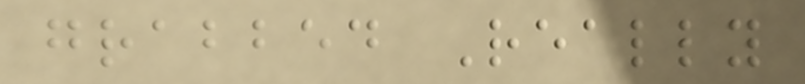grabbed Really
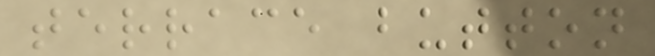terrace button
